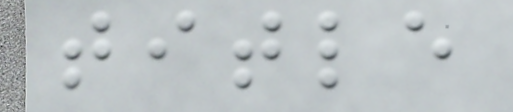title
